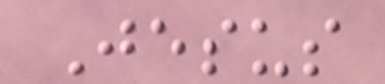Jesus
